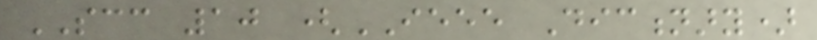SCC 10 (IEEE Dictionary)
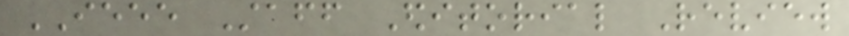IEEE Staff Editorial Review
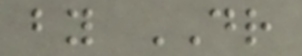by DR
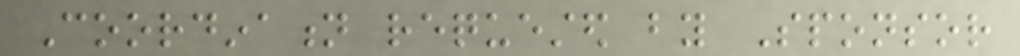Coordination requested by Sponsor
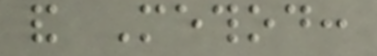and Method:
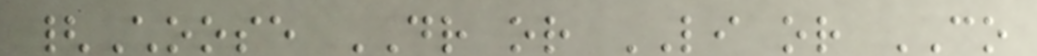{Choose DR or LI or CO
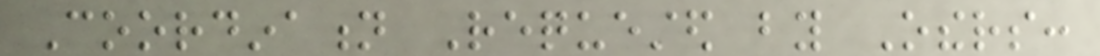Coordination Requested by Others:
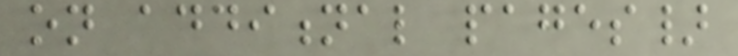on additional pages}
